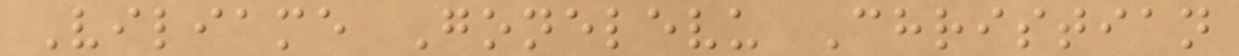Viliame Gonelevu Christian
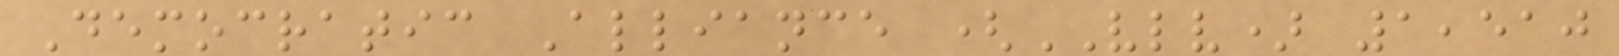Democratic Alliance (VLV) 1,510
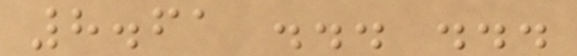8.61 ... ...
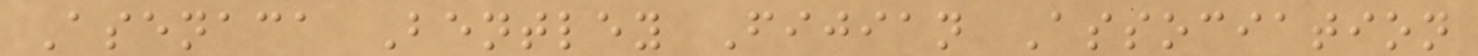Asenaca Bentley Fijian Association
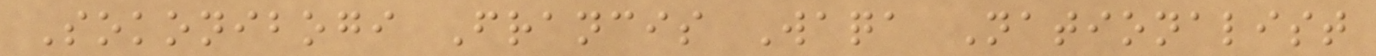Sokonibogi Francis Waqa Nationalist
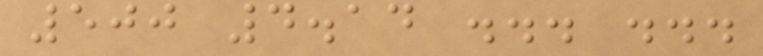500 4.14 ... ...
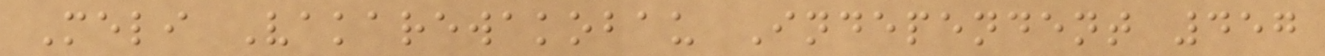Meli Vakarewakobau Independent 457
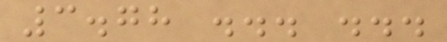3.78 ... ...
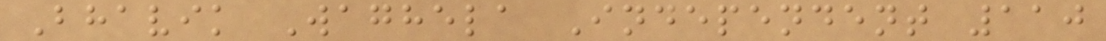Bhavik Waghela Independent 110
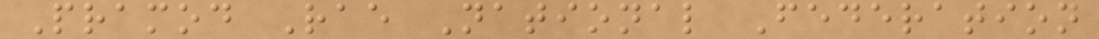Pramod Rae National Federation
